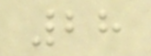28
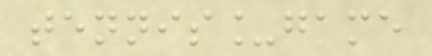tennis_game
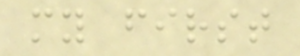my first
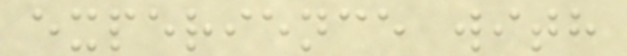experience with
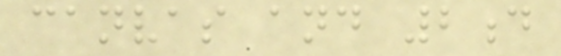canvas and 2d
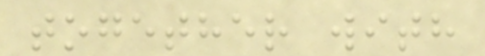together with
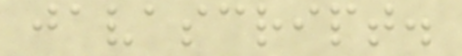javascript.
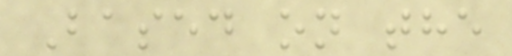Based on the
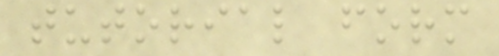tutorial form
